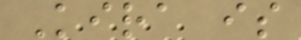Kira is
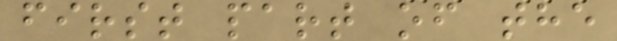first part of the
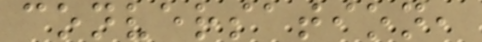conversation,
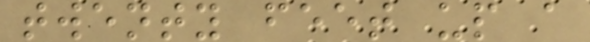twenty feet up a
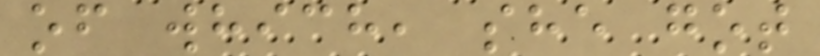of which, she got
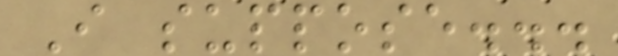I suppose...
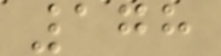178
